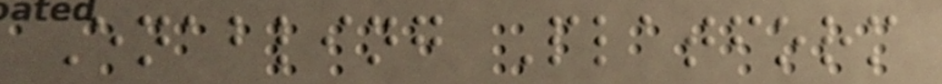Enabling Platform
